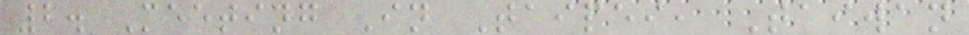2. Meeting In Taipei, Taiwan
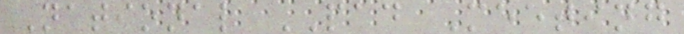National PAD Meeting
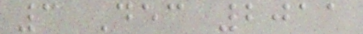3 Dec 2011
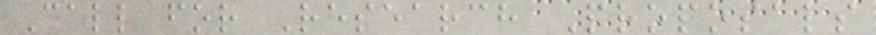Call for Research Proposals
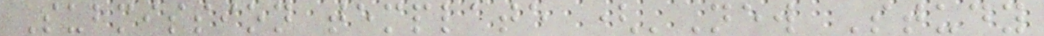Submission template ('New Study
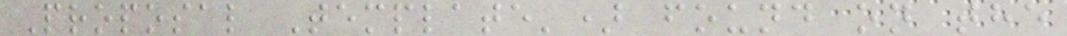Proposal Template') found on the
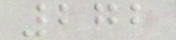272
